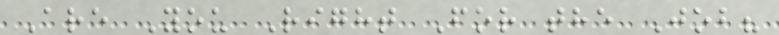Are You Right For the Job?
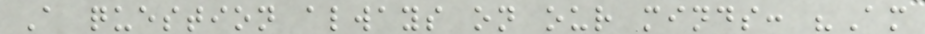A question always on our minds: "Am
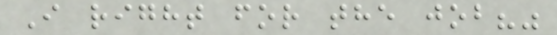I right for the job?"
